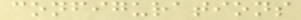configurations
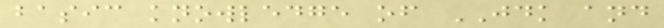basic knowledge of JDK and
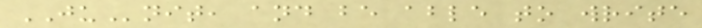JUnit, and be able to write
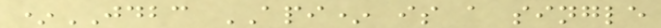*JDBC API* is a single
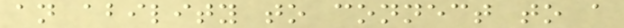an ability to connect to a
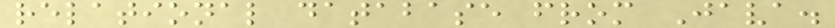relational database from Java.
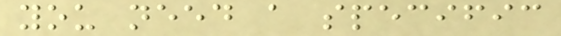you need a specific
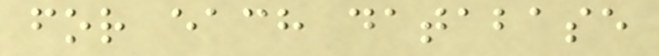for each database
